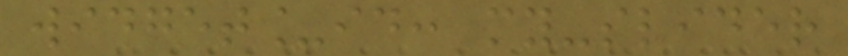widget_id: my-slider
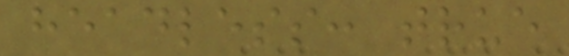headless: true
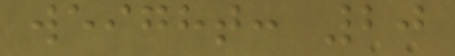weight: 20
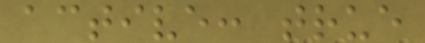active: true
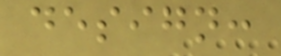design:
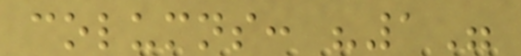columns: "1"
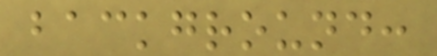background:
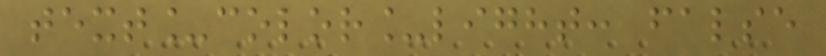text_color_light: false
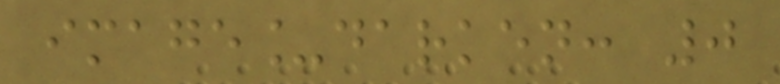image_darken: 0
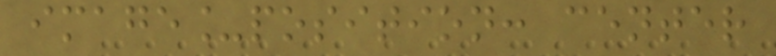image_position: center
